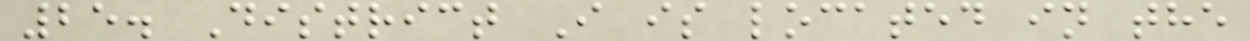25. District I is located in the
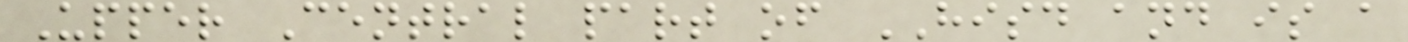Upper Central part of HISD and is a
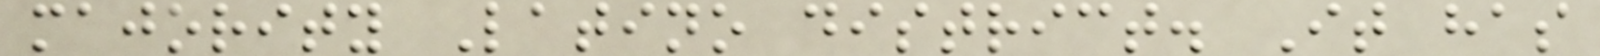majority Latino district. It has
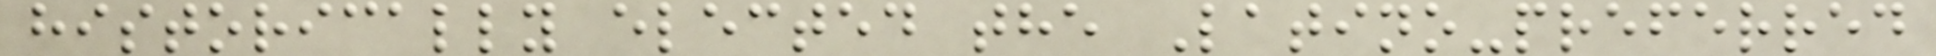historically elected the Latino-preferred
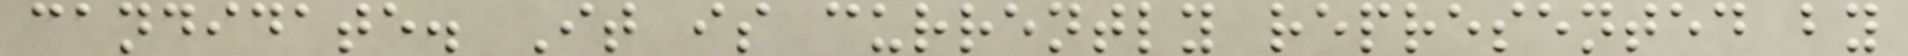candidate. It is currently represented by
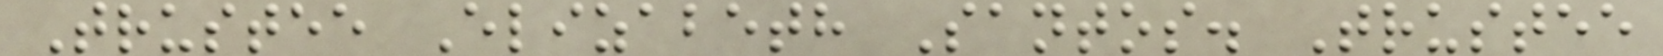Trustee Elizabeth Santos. Trustee
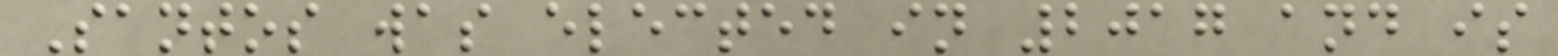Santos was elected in 2017 and is
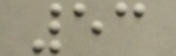53
